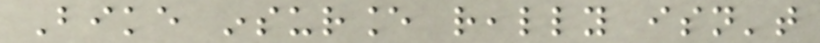Bike insurance really isn't
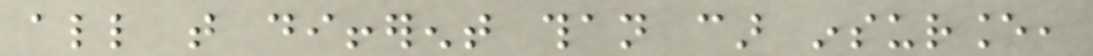all that different than car insurance,
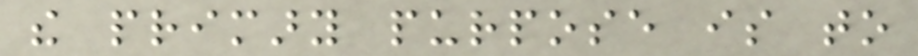the primary purpose is to
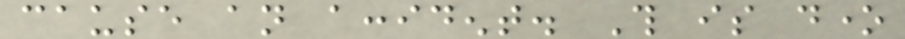cause an accident. This is done
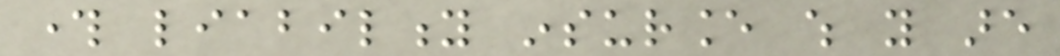through liability insurance which you are
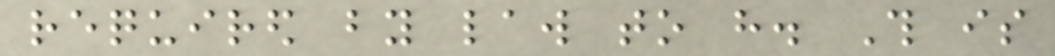required by law to have. This is
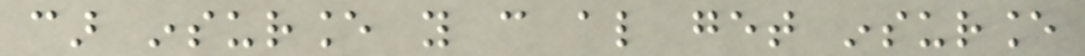car insurance you can also get insurance
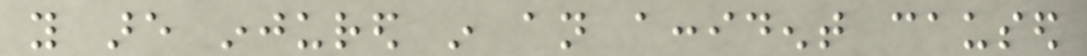you are injured in an accident caused
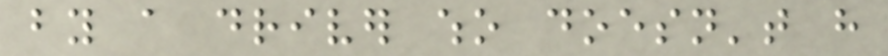by a driver who doesn't have
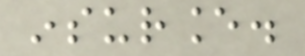insurance.
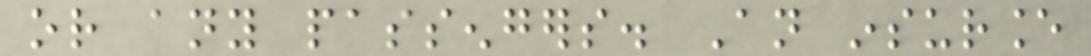or any passengers. An insurance
